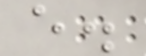e.
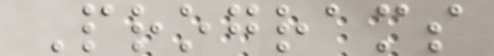Programs
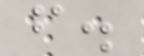f.
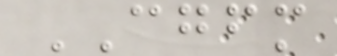CGFM
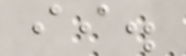ii.
